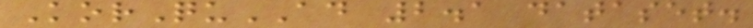KorQuAD 2.1 dataset.
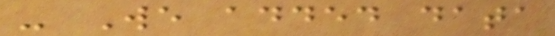- We added data
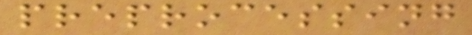preprocessing
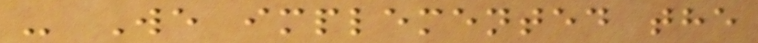- We implemented the
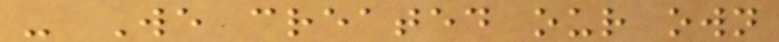- We created our own
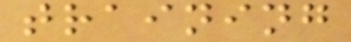training
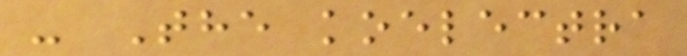- The koelectra
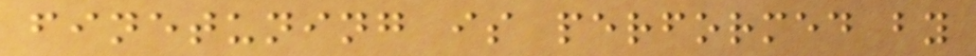finetuning is performed by
